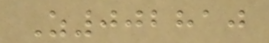Z002810
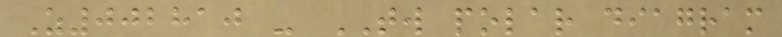Z002810 - TW polar diagram
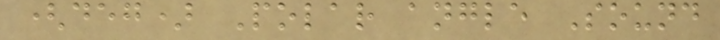(deg) Polar angle Sound
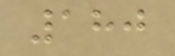180
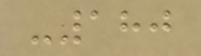-180
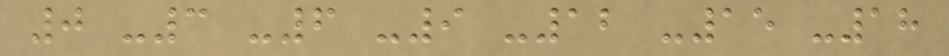0 -3 -6 -9 -12 -15 -18
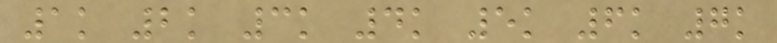1k 2k 3k 4k 5k 6k 7k
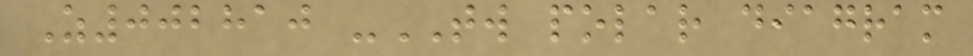Z002810 -TW polar diagram
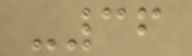-36
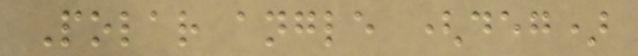Polar angle (deg)
